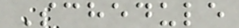Schedule
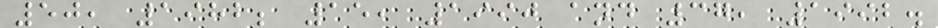50, 1982; 15, 1990 and 37, 1992.
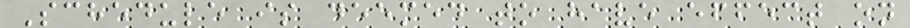Schedule is deemed to have effect on
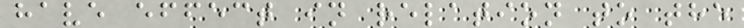have effect in relation to the
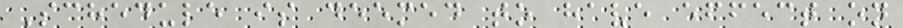Schedule is deemed to have effect on
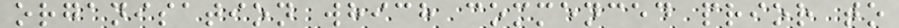organisation which commenced prior to
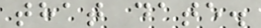that date.
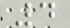4
